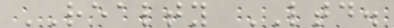REALTY LTD.
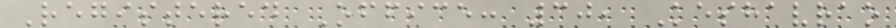Registered Office: 30, Keshavrao
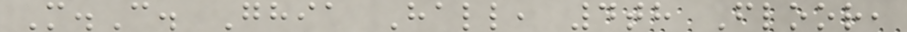M.C. Ghia Hall, 4th Floor,
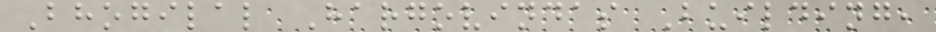Bhogilal Hargovindas Building,
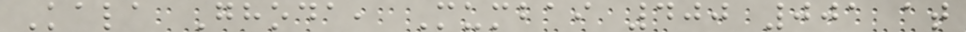Kala Ghoda, Mumbai 400 001 at
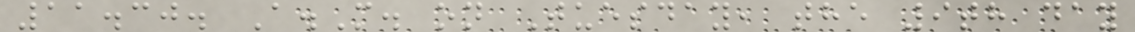11.30. A.M. on Tuesday, the 9th day
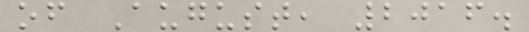of August, 2016.
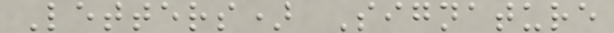Letters) Signature
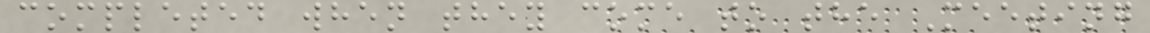completed when they come to the Meeting
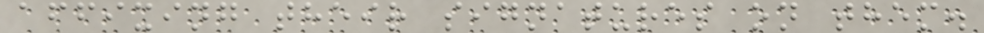affixing their signatures on them.
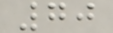70
